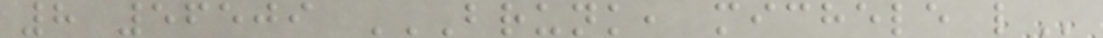8 56509 BRUNK, MICHELE L
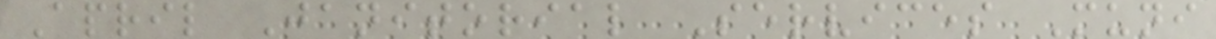April Janitorial Services Muni
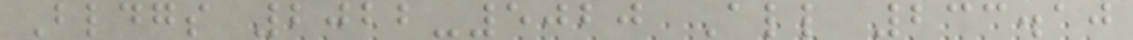Bldgs 2022-5020 All 233.10
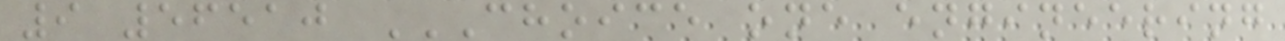9 56510 CHOICE ONE ENGINEERING
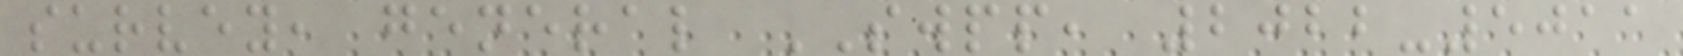survey, general SWPP, 2022-5011
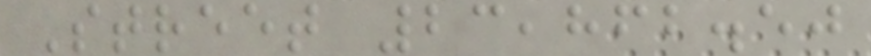Street 23,862.50
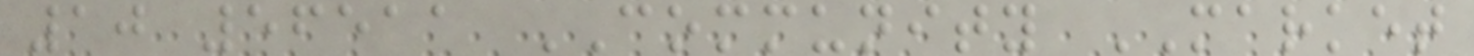10 56511 COMMUNITY MARKET
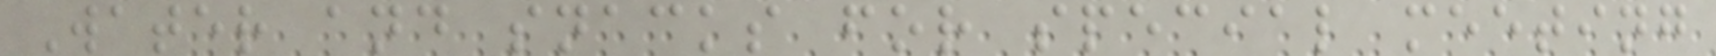Water and snacks for special meeting
